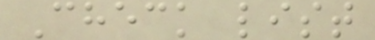Check list
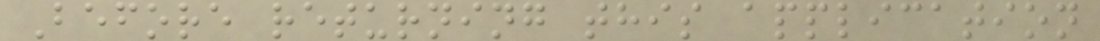Before returning this application
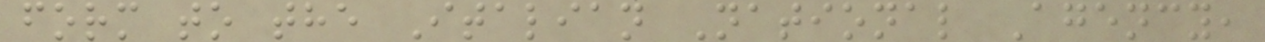form to the Italian National Agency,
